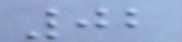02
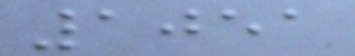1051
